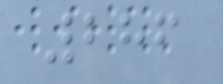286
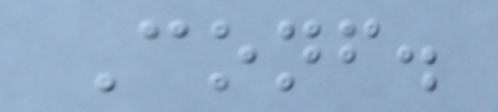Conf.
